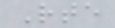Rte
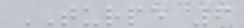TURPE 6
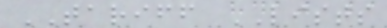TARIFF LISTS
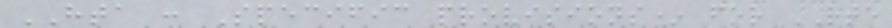HTA : Specific provisions* for RTE
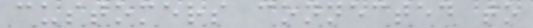customers connected to
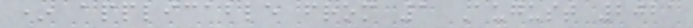* applicable from 1 August 2021
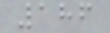186
